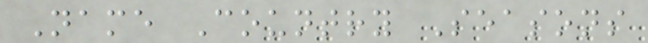Name Country Seasons
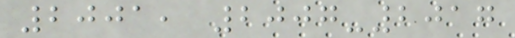2001, 2007-2017
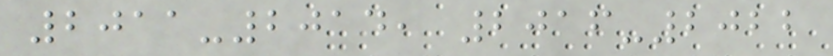2011-2014, 2016-2022
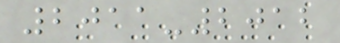2011-2012
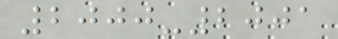2000-2001
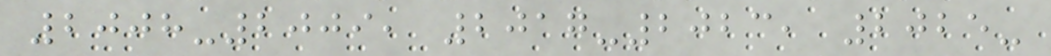2008-2009, 2017-2023, 2025-
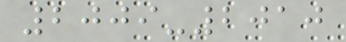2009-2010
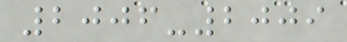2006-2009
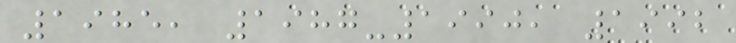1985, 1987-1990, 1992
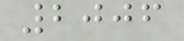2006
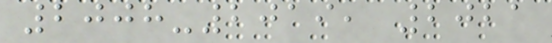2008-2019, 2021
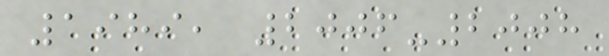1989, 2006-2008
